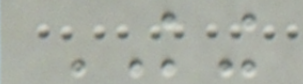KING
